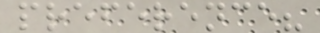preference?
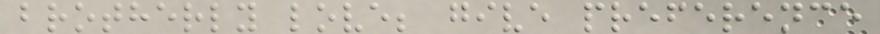brotherly love; give preference
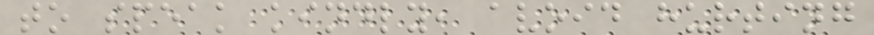to speak kindly, avoid hurting
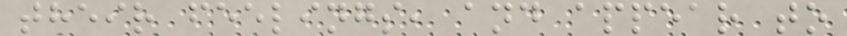their feelings, and appear to
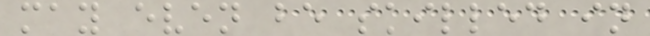may even be skilled in
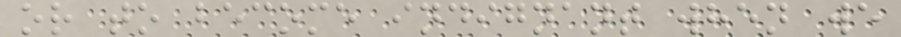or to become indignant when we
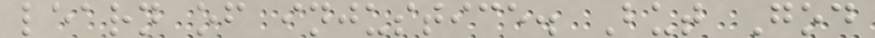learn of injustice. But God
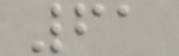61
